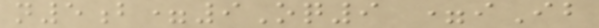n5b=9Oq9 =iIb
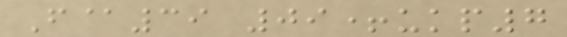F@39 09+ukp7
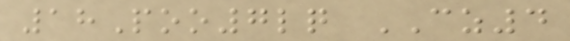18Poo7lq CZ4
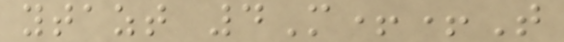ytazt 4M++T
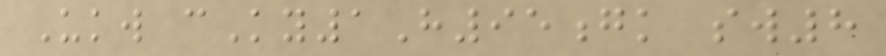Ukw cKy1H95gk sw8
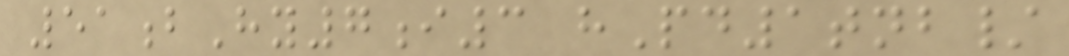51bHy7i3 hPd1tnb/
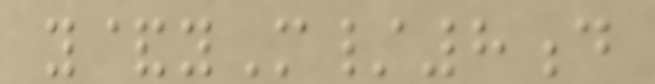y&yM/8d
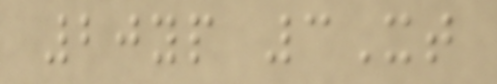20yp 3Xt
